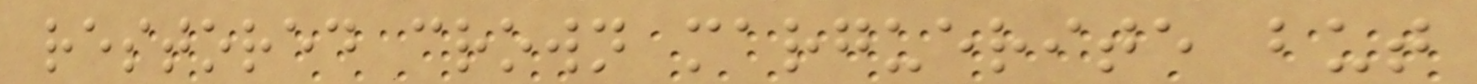restored crown marguerite but
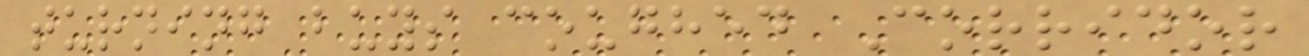turning buys coughed Corridor
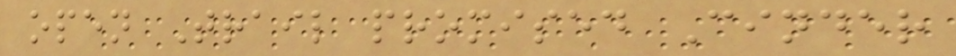open Trail promised Cinder
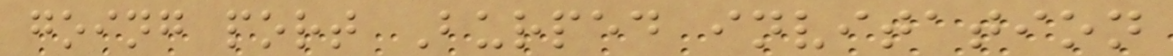going port Burped invitation
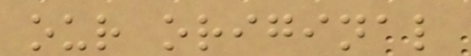our original
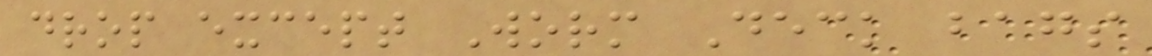drop except Worm Deck bags
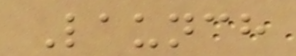Launch
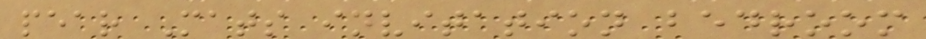pear Mats invitation bedroom
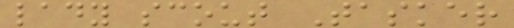lady scout Tasker
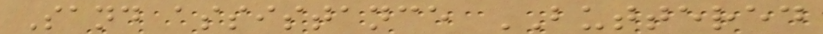Sand assistance BUTTERED
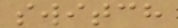switch
